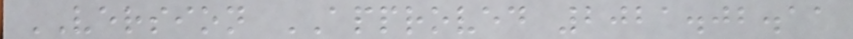VERSION APPROVED 2021.02.11
